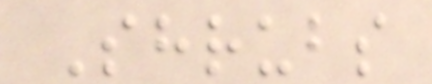Shrubs
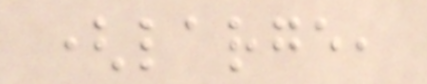(large,
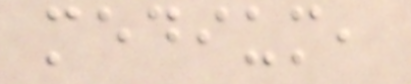medium,
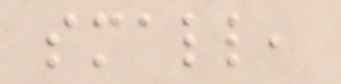small,
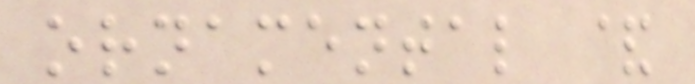ornamental &
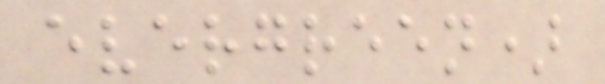evergreen)
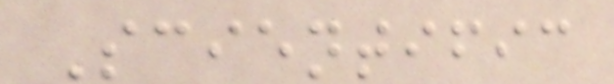Scientific
